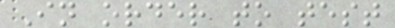In order to test
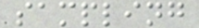sampling
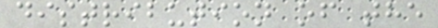distribution of the
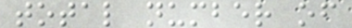total number of
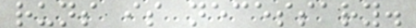runs is necessary.
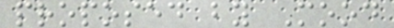proposed by Mood
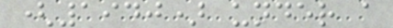(1940) under a
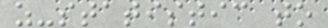z-statistic to
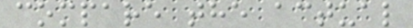compare the actual
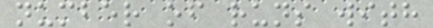number of runs with
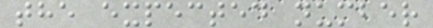the expected number
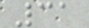31
